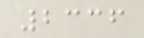2336
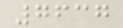7637
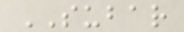SUBAR
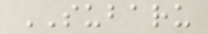SUBARU
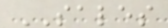SALES
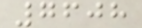7608
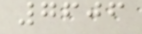7606
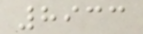8933
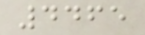4465
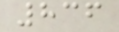836
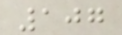107
